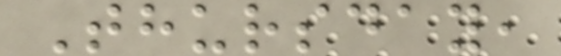Thursday,
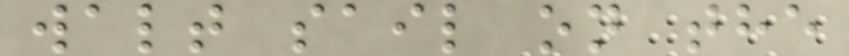walt sail on the
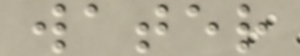water
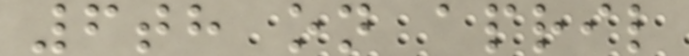6th on april
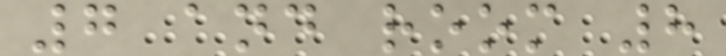7 and room 8
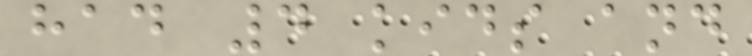had 4 kids and
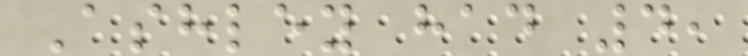Ashley had 4,
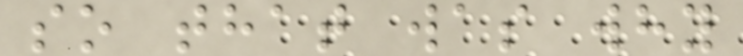so that was why
